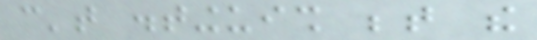can't distinguish between the
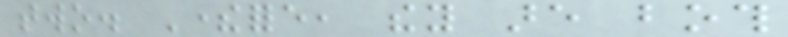two. Therefore, they are both
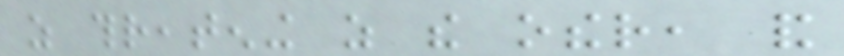as threatening as the other, and
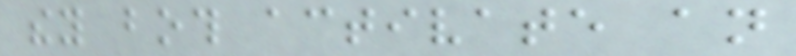they both activate an
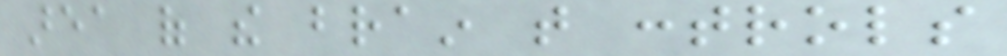area of the brain that controls
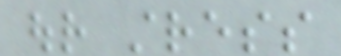our stress
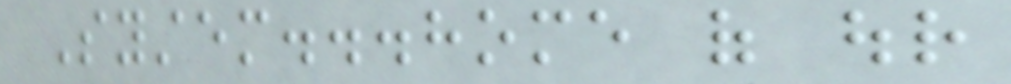System...home of our
